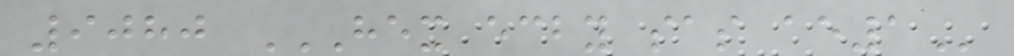9080 HEX ECBY SAS AE1
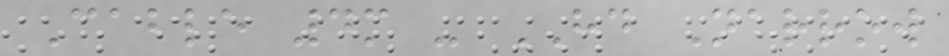Cable 4m - HD Narrow
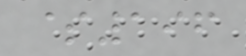$196
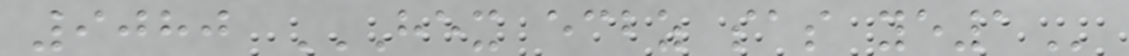9080 HEX ECBZ SAS YE1
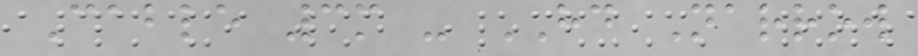Cable 3m - HD Narrow
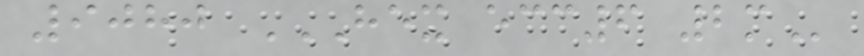9080 HEX ECC6 2M
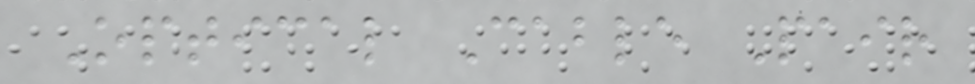Optical Cable Pair
